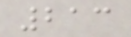213
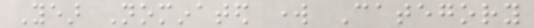Year Nominated work Category
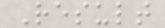Result
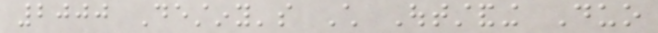2000 Destiny's Child Outstanding Duo
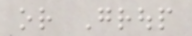or Group
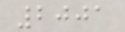2001
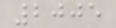2005
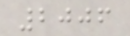2006
